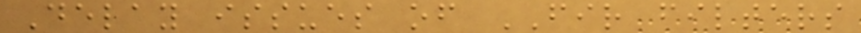Delay issues of FIR filters
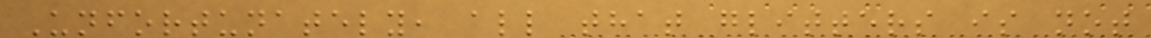Unfortunately, all that glitters is not
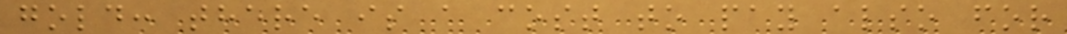gold: there is a cost to pay also for
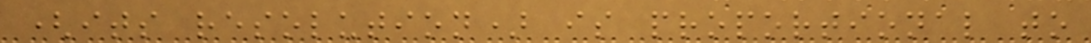(its resolution) is proportional to
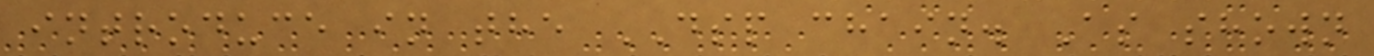introduce in the DSP chain. As shown
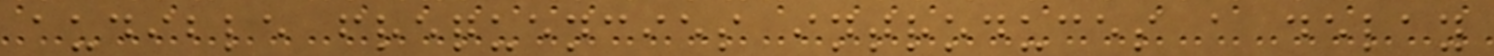audible frequencies introduces a delay
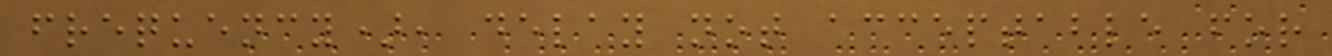frequency), delay not acceptable for
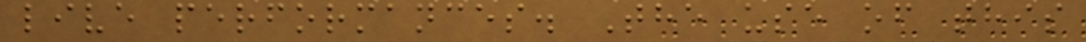live performances. The use of this
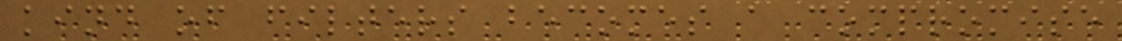kind of filters becomes a compromise
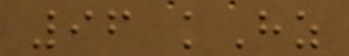96 kHz
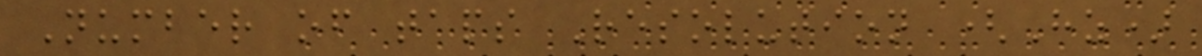Number of taps Resolution (Hz)
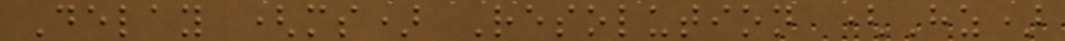Delay (ms) Resolution (Hz)
